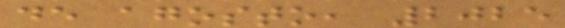de agosto, 2025
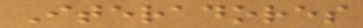Iteradores
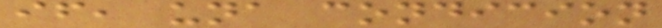if, una condicion
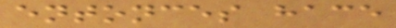entonces hace
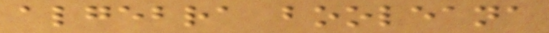algebra booleana
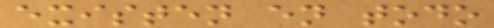existen en todo
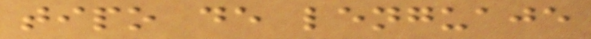tipo de lenguaje
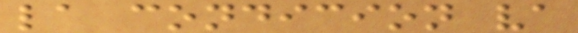la condicion va
